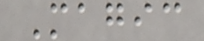Magic
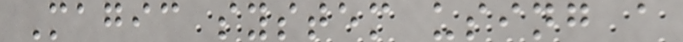Magic system using a
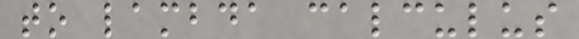to lambda calculus
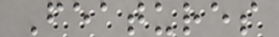Features
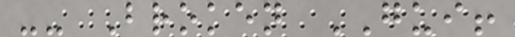-- Broken GUI!
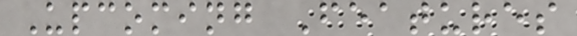Upcoming Features
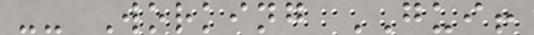-- Working GUI!
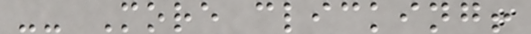-- More clicking!
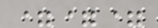===
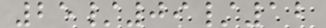25/09/12
